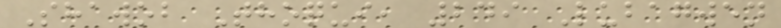Shawob Thoqui, 249 Lubagwen
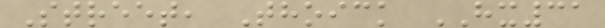Street, Thoick HX31
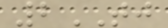2TJ
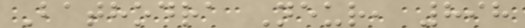Bathodra Neur, 898
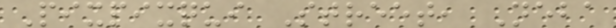Pixpixqui Street, Neba
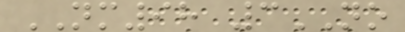NM98 3NO
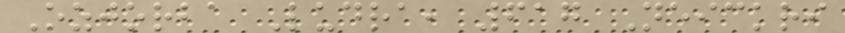Ozjorba Ludra, 617 Neickri
